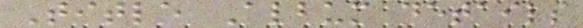Title Album details
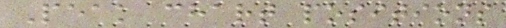Peak chart positions
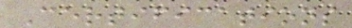Certifications
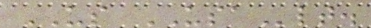US USAlt.
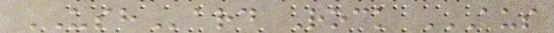USHard Rock AUS
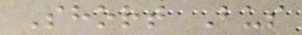Short Bus
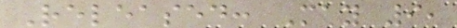Released: May 9,
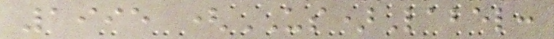1995 (US)Label:
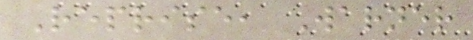Reprise, Warner
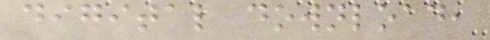digital download,
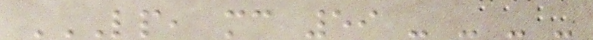LP, MC 59 - - - -
